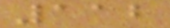112
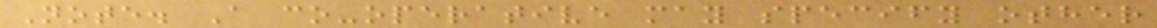Note. A co-operative may specify other
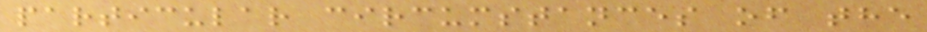particular circumstances of the
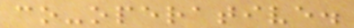co-operative.
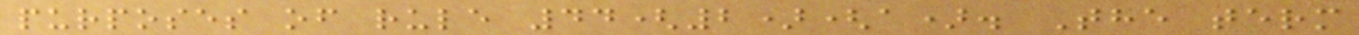purposes of rule 44(2)(a). The term
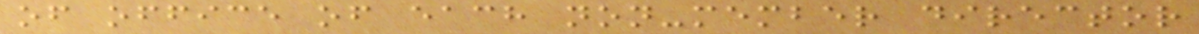of office of each non-member director
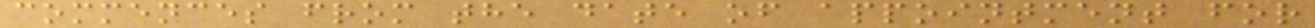commences from the date of appointment for
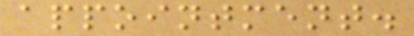appointment.
